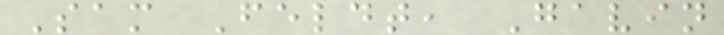Sam Feldt, Gavin
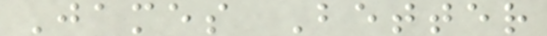James Better
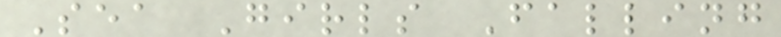Sea Girls Falling
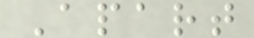Apart
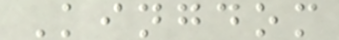Kingdom
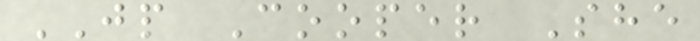JP Cooper She
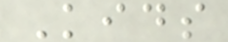Kids
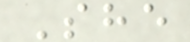She
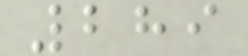289
